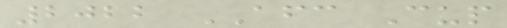2022 AFC Cup
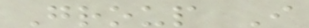Group I
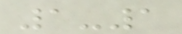1-1
